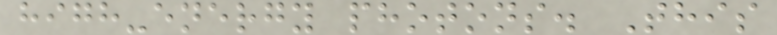high-energy photons. This
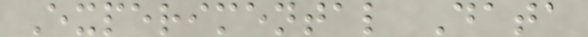Experimental Data
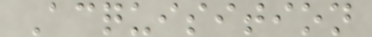Acquisition
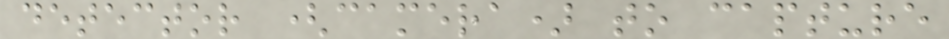detector (camera) to capture
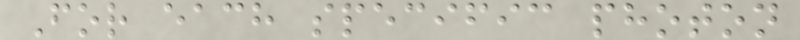For each specific photon
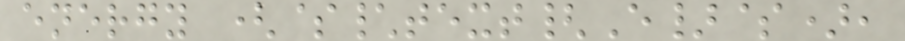energy ($\text{E}$),
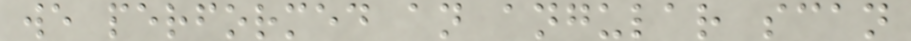we performed an angular scan
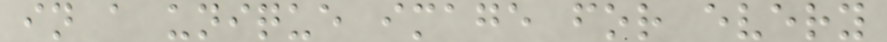in a unique image for every
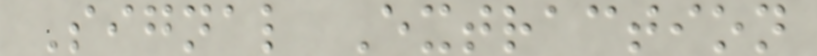Signal Extraction
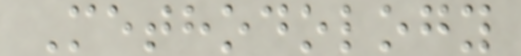Methodology
